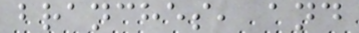branches, and
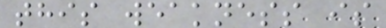this weakness is
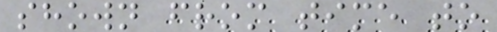shown from time to
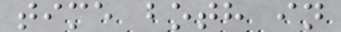time both in
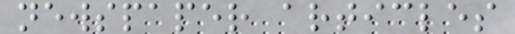newspaper articles
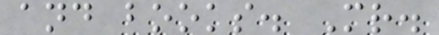and books. Mr.
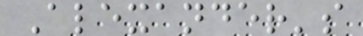Alexander's
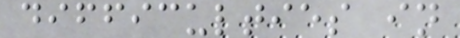difficulties in
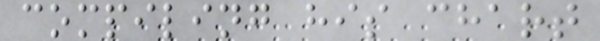compiling his chart
